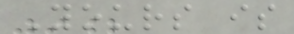Yours is
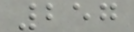257
